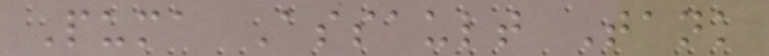Puma Assault Tank
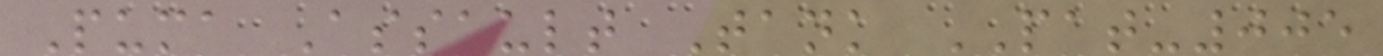Puma Assault Tank PAT-005
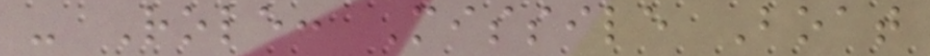- Role: Missile Boat
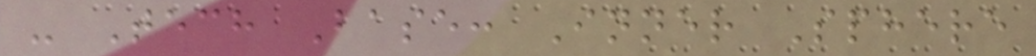- Tech Base: Inner Sphere
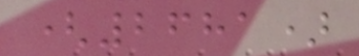(2681)
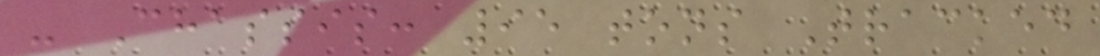- Chassis: 95 tons Tracked
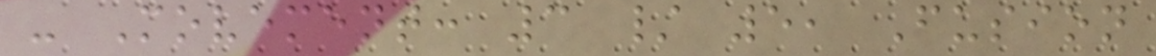- Movement: 3 / 5, Fusion
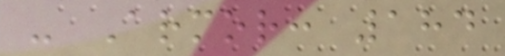- Armor: 184
